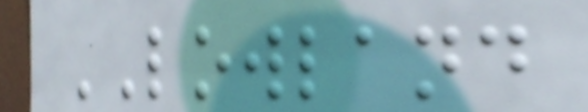LOWLAND
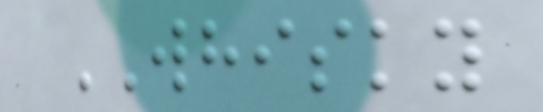WHISKY
